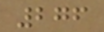276
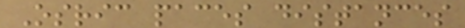Osric paces distances
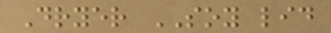Dryer SOY lid
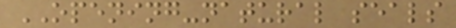OPENING-natural seals
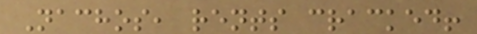Nachos, rents cracked!
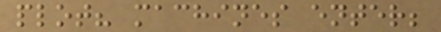plot? machines enter;
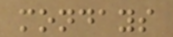mondays
